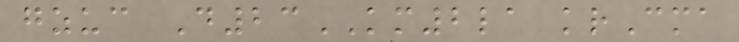gzuc D23KM2la krCma
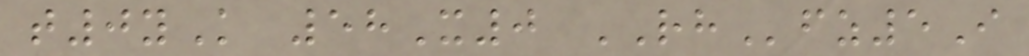t0yK 58X0 RHfz5I
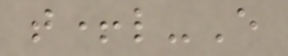t+l-E
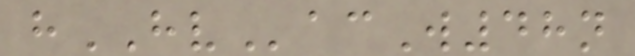hHVacW48n
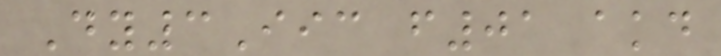Dy3Iic f01 akd
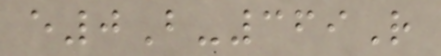e0B-369R
